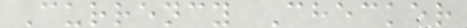Currency Checker
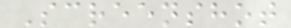Screenshot
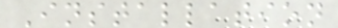Installation
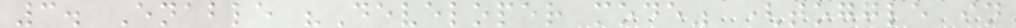3. Enable "Developer mode" (toggle in
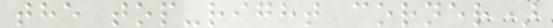the top-right corner)
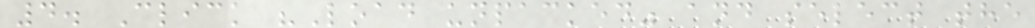4. Click "Load unpacked" and select the
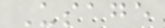Usage
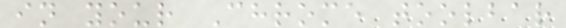in your Chrome toolbar
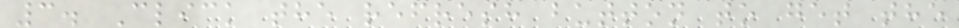3. Click the refresh button to get the
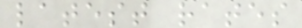latest rates
